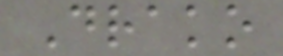Drako
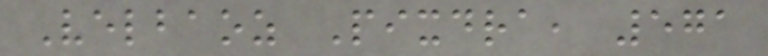Velbaoz Pixdra, 571
